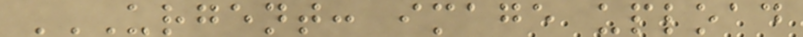URGENT: IMAGE UPLOAD
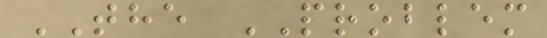THE PROBLEM
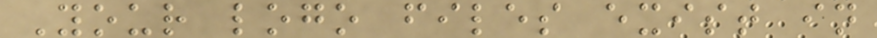Your logo files exist in
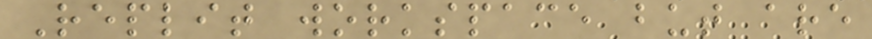Replit workspace but are
